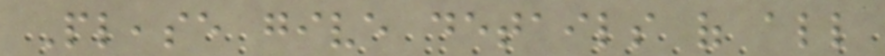Please give details of all
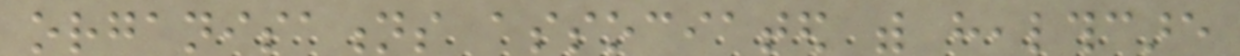organisations associated with healthcare
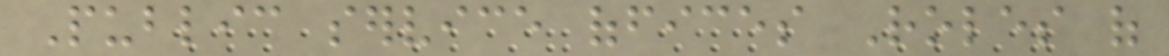Public service offices Roles of
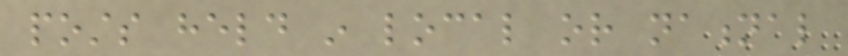posts held in local or national
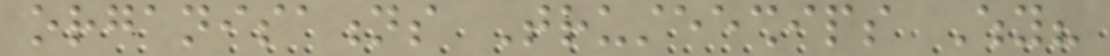organisations Trusteeships Why?
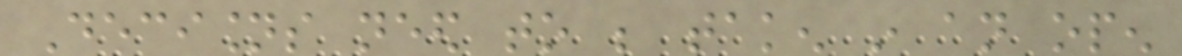Decisions need to be taken in an open
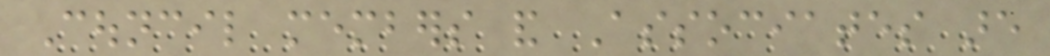Council members and Associates are
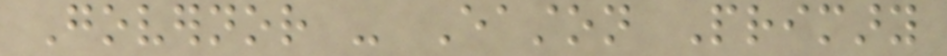Governor - Easton Primary
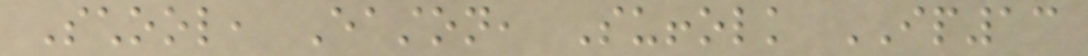School, Easton, Suffolk IP13
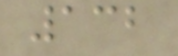132
